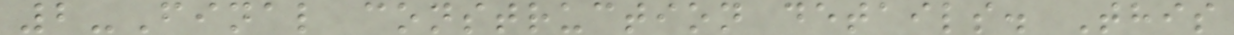2-Final construction details. This
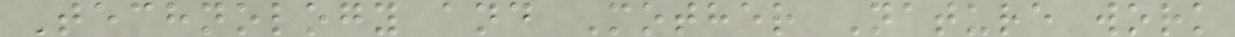Technology and Mother Nature work
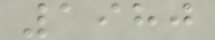1980
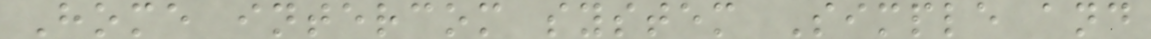Home intercom system Simple and
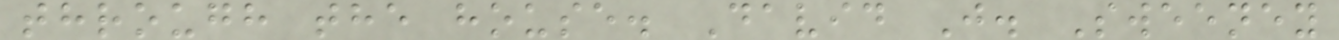through the house. David J. Sweeney
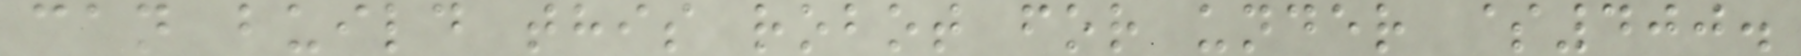can build this robot for under $400.
